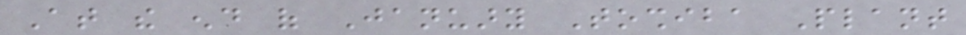At the end of January Toshiba Plant
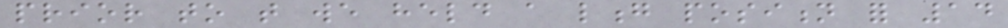prior to that we held a long position for 14
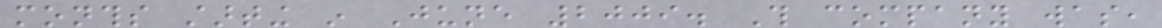months starting in June 2009. This company was,
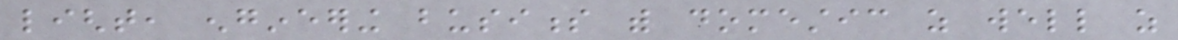light, engineering business with domestic as well as
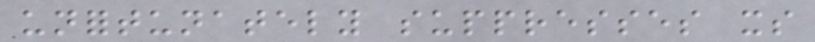unfortunately suppresses its
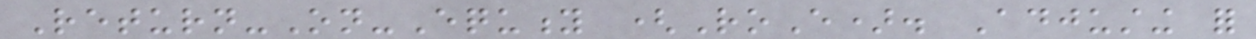Return-On-Equity (RoE). Adjusting for
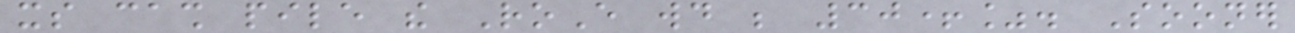its cash pile the RoE would be 30+%. Sooner
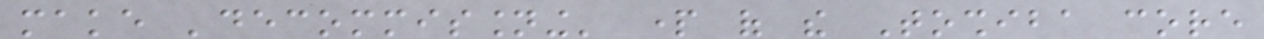make 'decommissioning' part of the Toshiba core
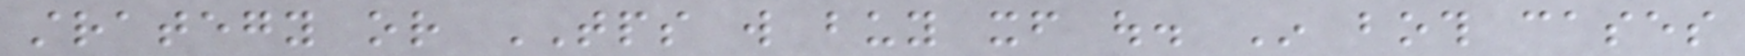strategy or TPS will buy itself out. In both cases
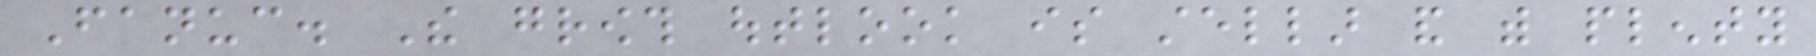Fanuc. The growth outlook is stellar and with plenty
